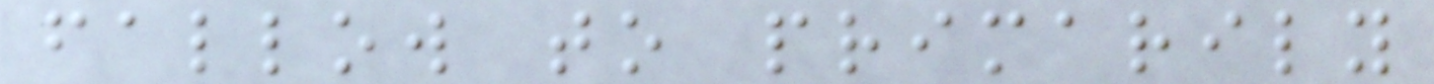fallow to primarily
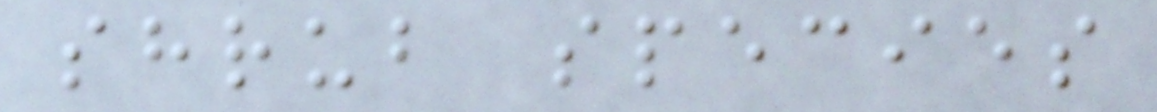shrub species
